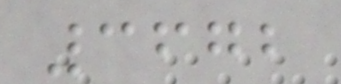3672
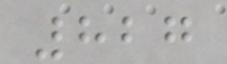827
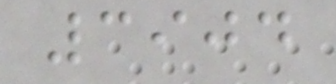3904
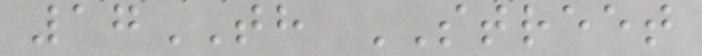17TH STREET
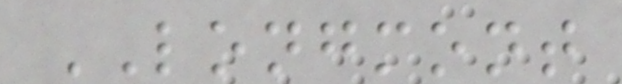LONGMONT
